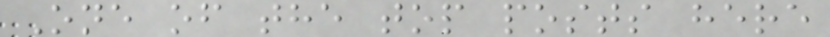One of the top posts here
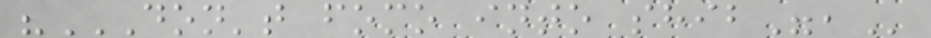"DON'T FOMO INTO SHIB",
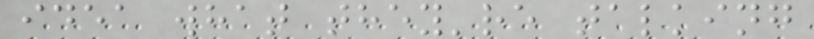idea what they're talking
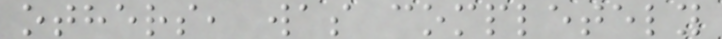others, was completely
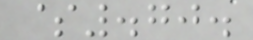$.70.
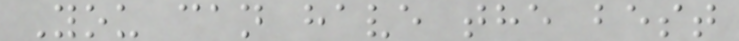You can have the best
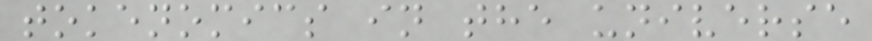tokenomics in the universe
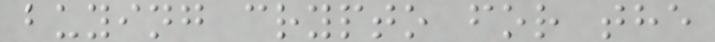buying crypto for the
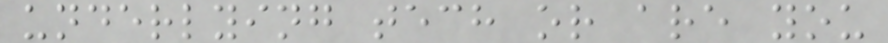underlying tech or are you
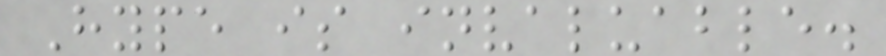Hype is invaluable.
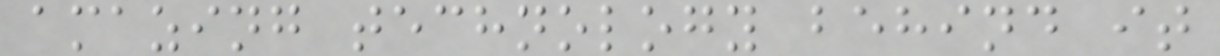amazing technology behind it
